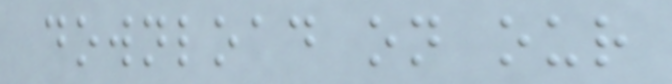download on our
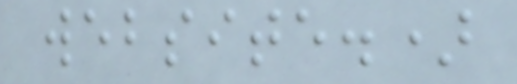website.)
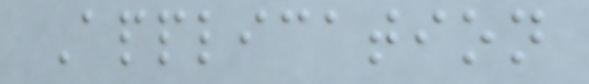Application
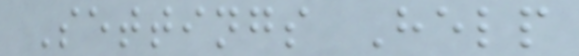Settings Help
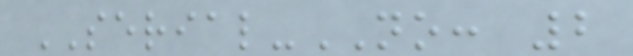SERIAL-NO: 2
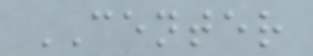CENTER
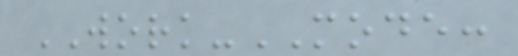WORK-MODE:
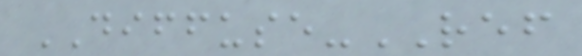DIFFUSE-REF
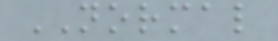NORMAL
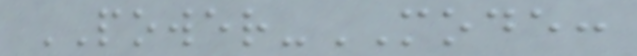POWER-MODE:
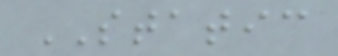STATIC
